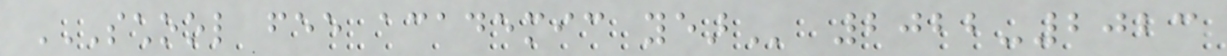SCHOOL FEE ACADEMIC YEAR 2022-2023
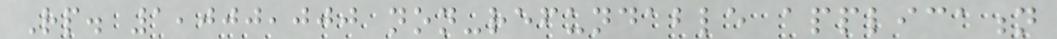Rp. 1,000,000 non-refundable application
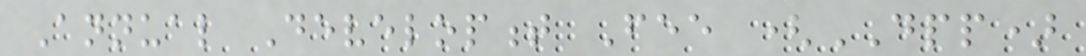Annual Development Fee (DPP)
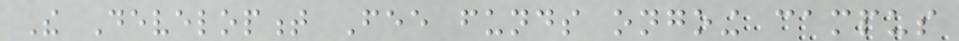The Development Fee funds ongoing campus
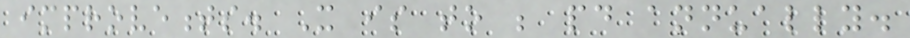improvements. It is to be paid annually.
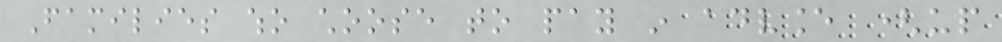Families who choose to pay in advance (up
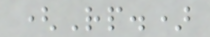(Rp.)
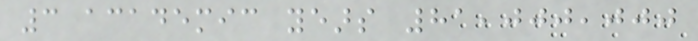3 academic years 81,000,000
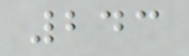243
